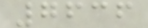7636
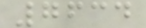7634
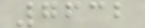7632
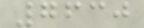7630
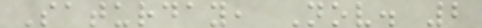Saturday, Nov. 2
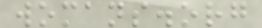womans.org
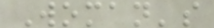Woman's
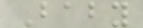Baby
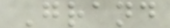Grand
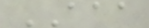AAA
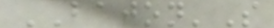BAJON'S
